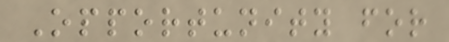Opportunity for
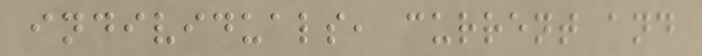individuals, current and
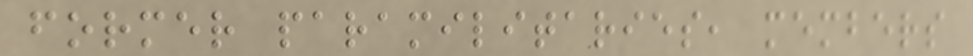former paramilitaries, members
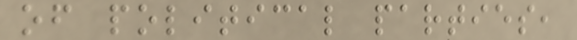of political parties,
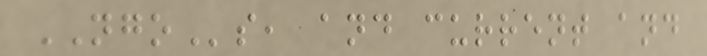NGOs, and current and
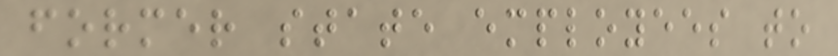former state employees to
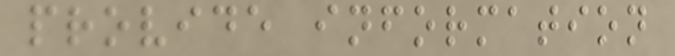provide information
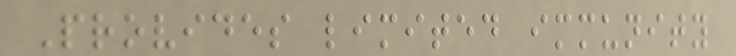Provides limited immunity
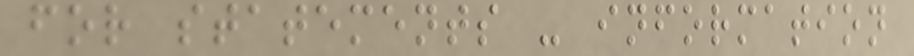for statements - information
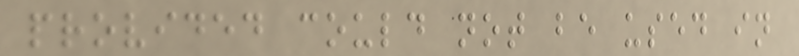provided could not be used in
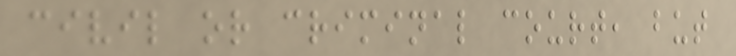civil or criminal court, but
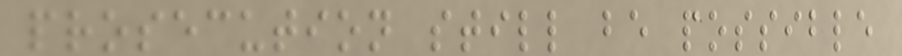prosecution still be possible
